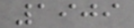1909
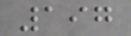197
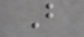B
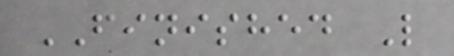FINISHED L
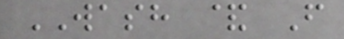WASH & F
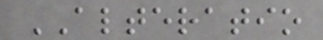ALTERATIO
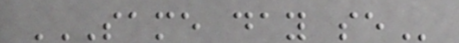SAME DAY SE
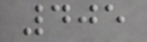405
